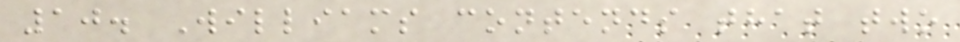10. Williams contends that two
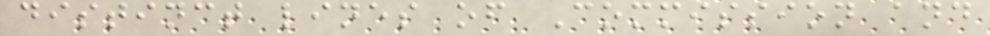distinct lines of Commission and
